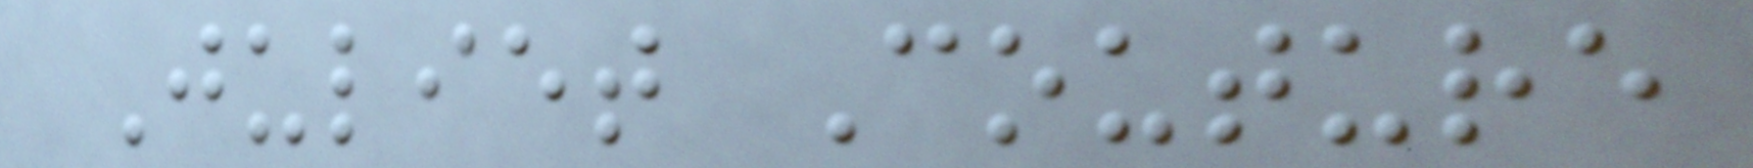Juliet Couture
